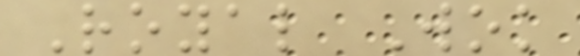Royal Wok
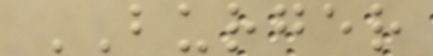BURGER
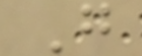G
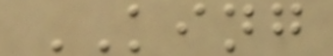KING
